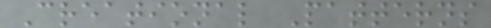Creational Patterns
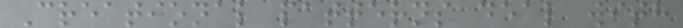Creational patterns deal with
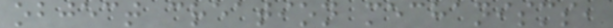object creation mechanisms,
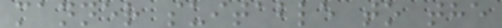manner suitable to the
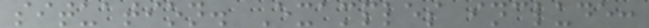situation. Examples include:
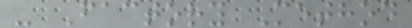- Factory Method
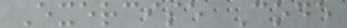Exercise Code
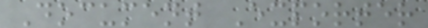Document Exporter
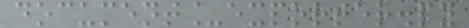document_exporter.py
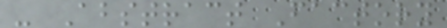- Abstract Factory
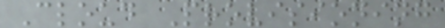Cloud Provisioning
